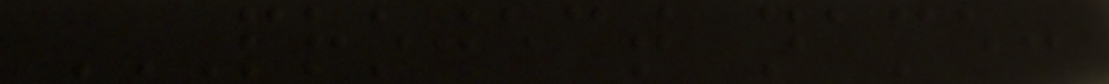PROJECT NAME:
